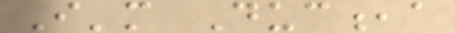I'm Duc,a
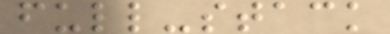full-stack
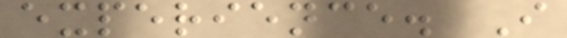experience. I
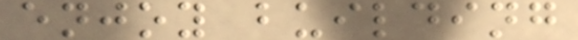enjoy building
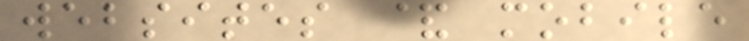websites & mobile
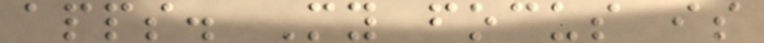apps. My focus is
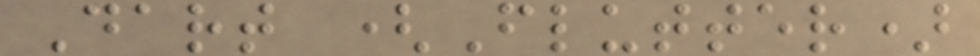Dart (Flutter)
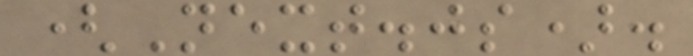(Next.js).
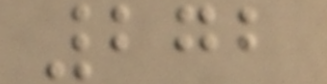272
